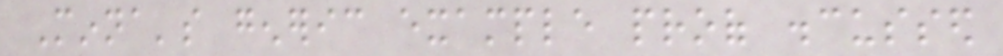Minna's generic example proof discussed
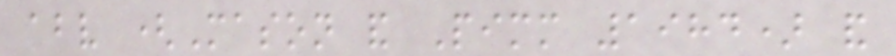above (Mason and Pimm 1984) and
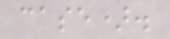case).
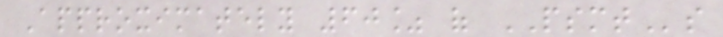Approximately 60% of PSMTs
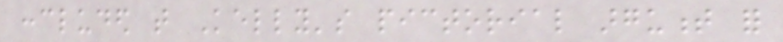concluded that Kelly's pictorial argument for
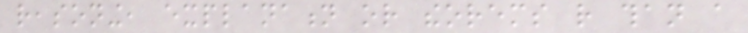reasoning, explanation or theorems rather than a
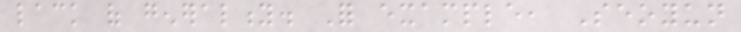lack of generality. For example, Seoyun
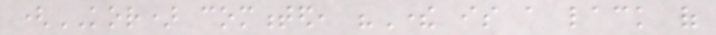(KOR) commented, "There is a lack of
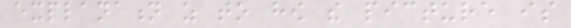explanation as to how the picture is
